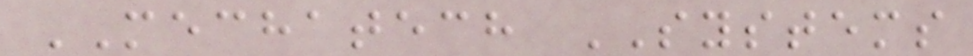MECHATECH SYSTEMS
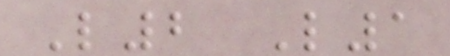L2 L1
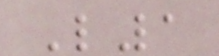L1
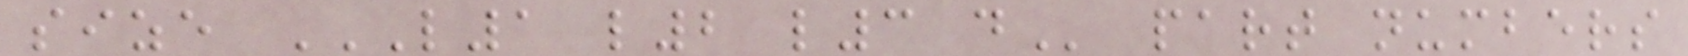size L1 L2 L3 D part numbers
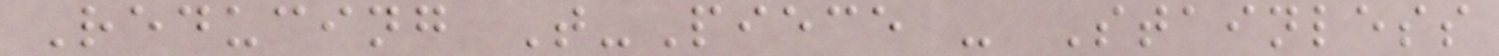Reducing T-Piece - Stainless
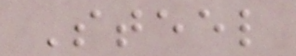Steel
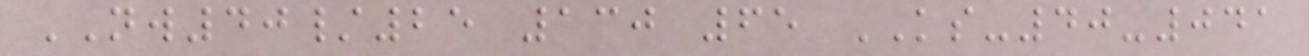NW40/25 130 65 KS-40-041
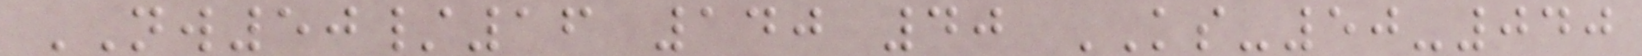NW50/16 140 40 KS-50-040
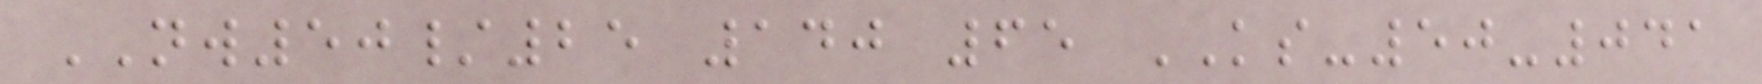NW50/25 140 65 KS-50-041
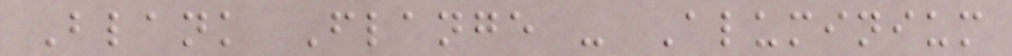Blank Flange - Aluminium
